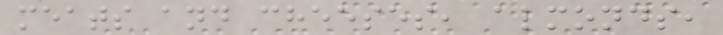meats and cheeses, almonds,
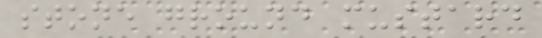stone ground mustard
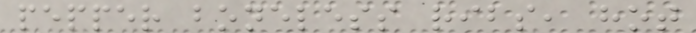pepper boneless ribs, hot
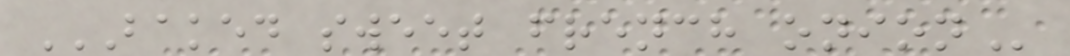BAKED SWEET FRENCH ONION
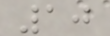10
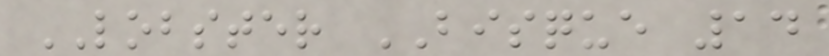LOBSTER BISQUE 14
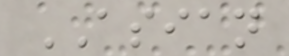ASIAN
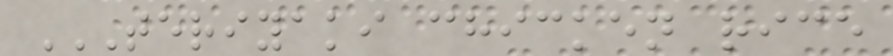TERIYAKI CHICKEN RICE
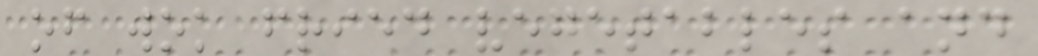of wok fried vegetables and
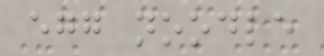egg noodle
